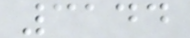3144
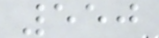550
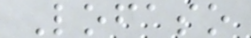Lofaso
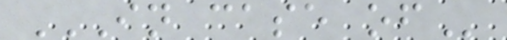IN CASE OF
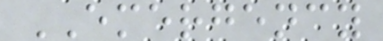EMERGENCY
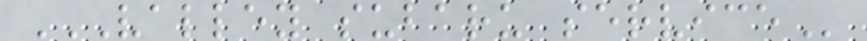VALLEY SUBARU SERVICE
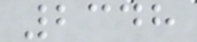2348
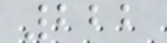222
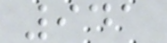941
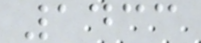1433
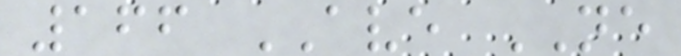166 AVE NE
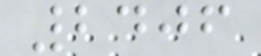2406
